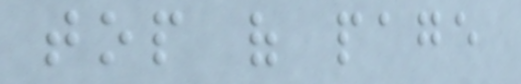top of page
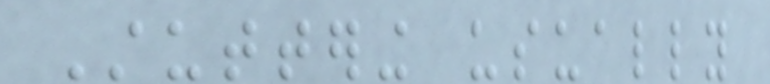Stuttering usually
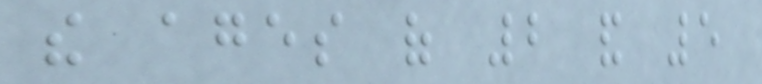the ages of 2 and 5
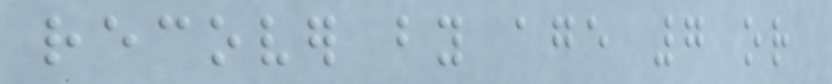recover by age 7 or
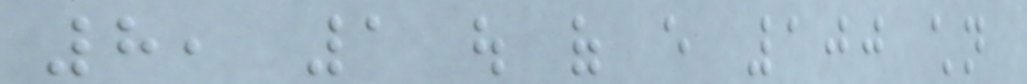8, 1 out of every 100 children
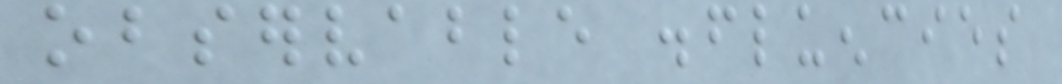observable disfluencies
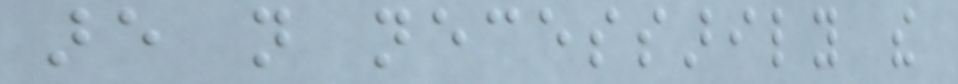are not necessarily the
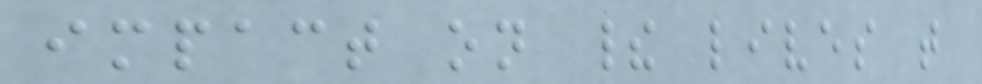impact on their lives that
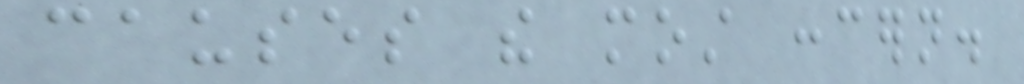causes the most concern.
